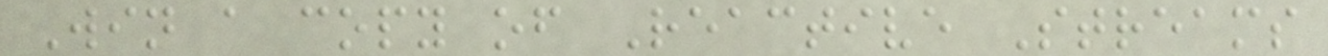Win a copy of Reactive Streams
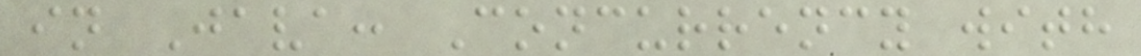in Java: Concurrency with
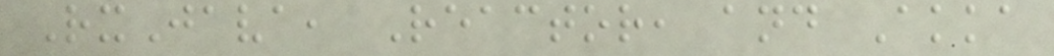RxJava, Reactor, and Akka
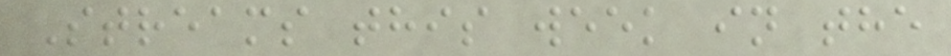Streams this week in the
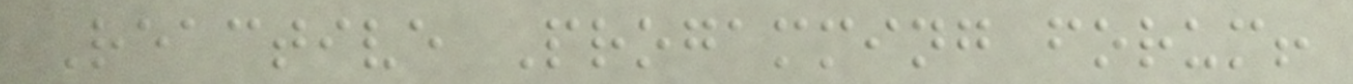Reactive Progamming forum!
